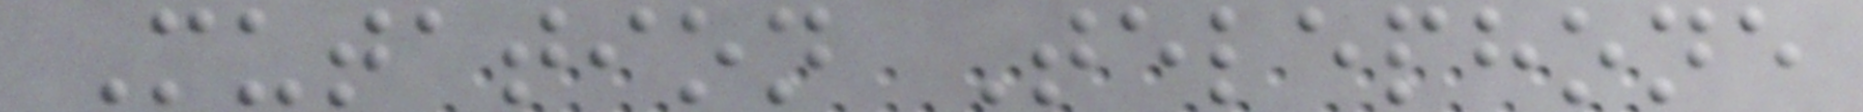Mutation Telephone
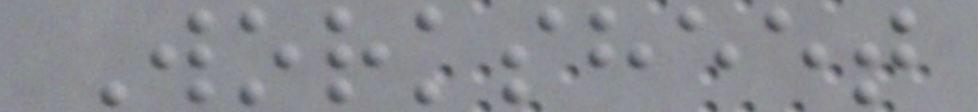Worksheet
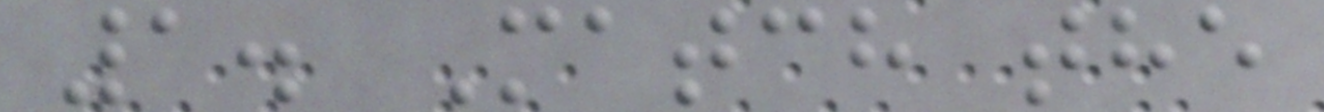1. Match the
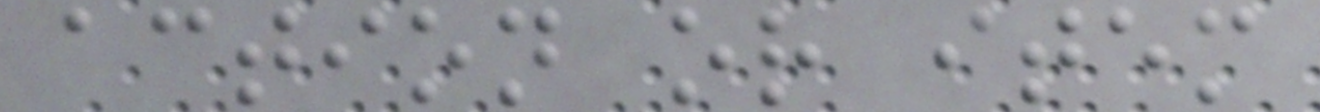action or item
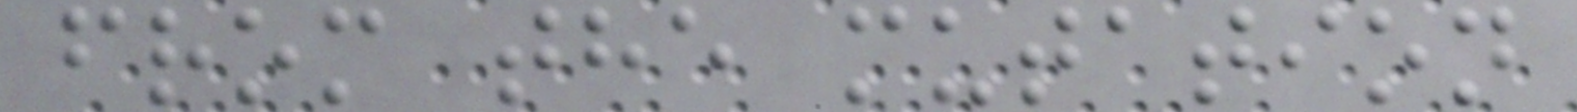from the mutation
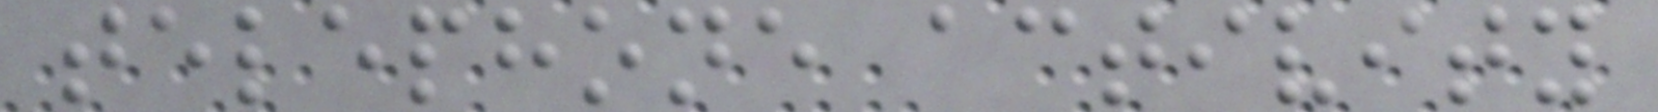telephone activity
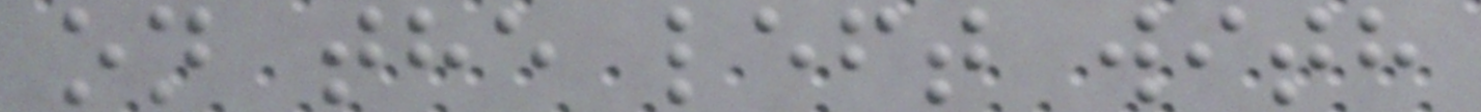on the left with
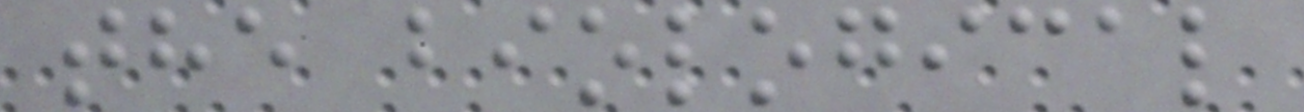the biological
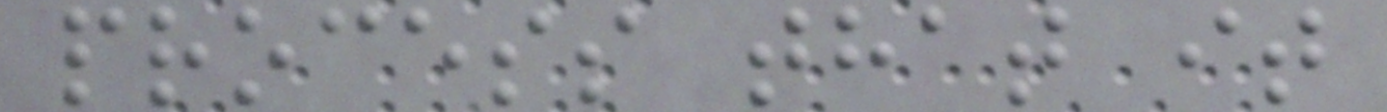process that it
